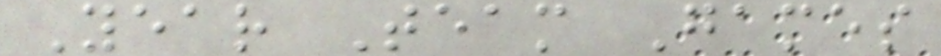Year Team Games
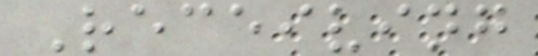Receiving
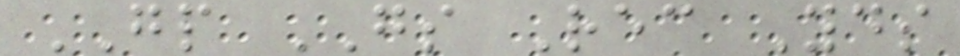GP GS Rec Yds
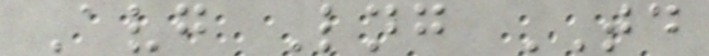Avg Lng TD
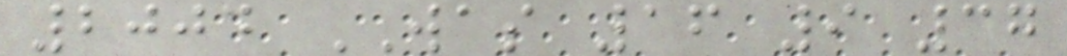2004 WAS 16 9 37
